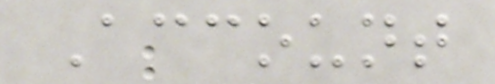Account
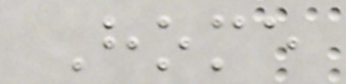Home
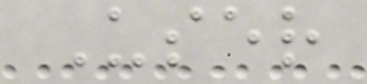User
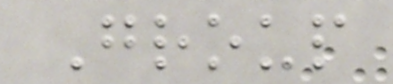Group
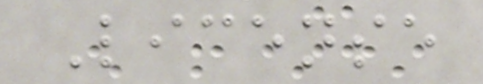License
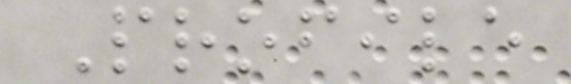Profile
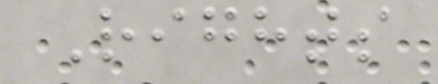Rights
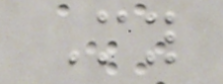My
